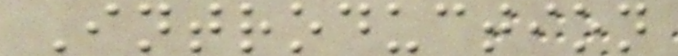Introduction
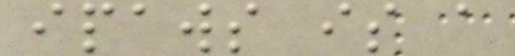ipaws is a
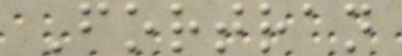Fortran
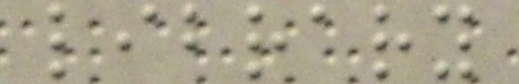library
